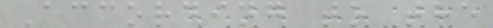According to the
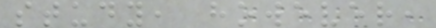study, however,
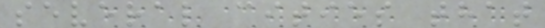several cities that
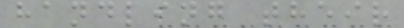handling their
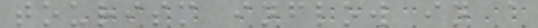tourism inflow in a
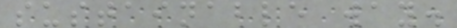sustainable way.
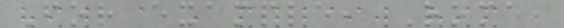For example, Rome,
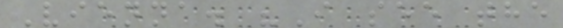Vienna. "I see the
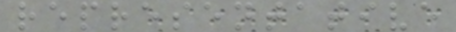representative
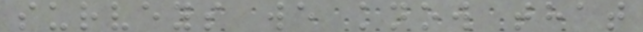surveys we know that
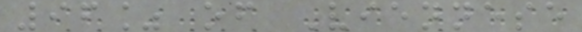96% of Viennese
